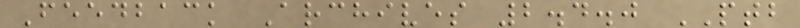Feedback Archives 2.4.0 PTB
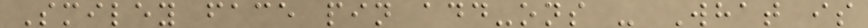Smiley face pin add-ons - What is
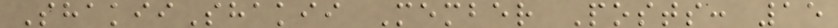ShakiiShakii Member Posts: 15
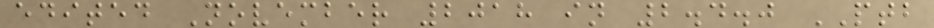edited November 2018 in 2.4.0 PTB
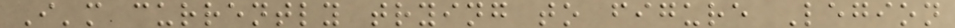I'm currently trying to figure Legion
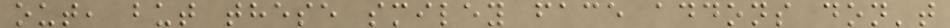out, but these smiley face addons don't
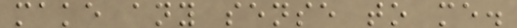make any sense to me.
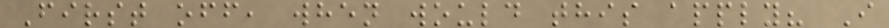First off, when would this apply? I
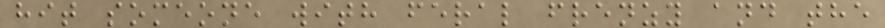hit someone with feral frenzy and the
